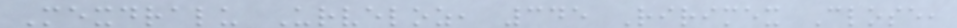Mexdralu Urveloz, 345 Ririmex Close,
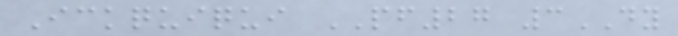Ickquiqui PF27 3DY
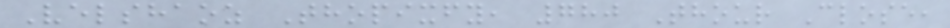Velshaoz Thopixfy, 780 Thour Close,
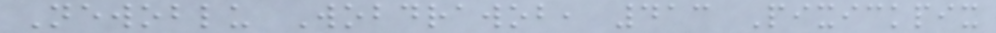Newoblu Wobdrawob, 413 Pixickpix
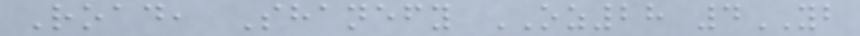Road, Shanefy OZ28 4YB
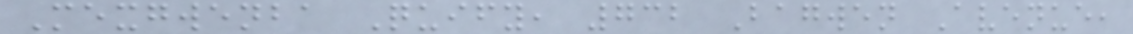Mexgwenba Quify, 732 Bagwen Avenue,
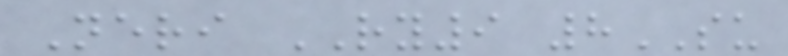Neri RY9 8SU
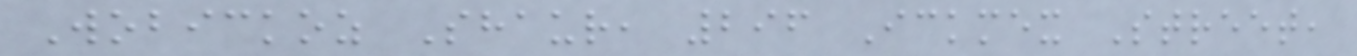Wobickoz Shaur, 296 Ickmex Street,
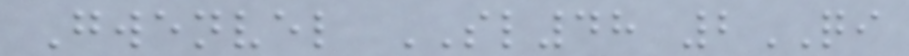Gwenvel SL48 2QI
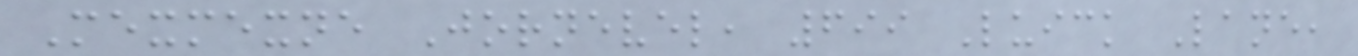Mexmexne Jornevel, 699 Luick Lane,
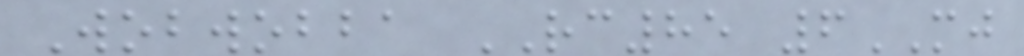Wobwobba RC85 6MJ
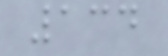134
